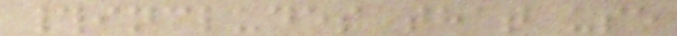#includes that use
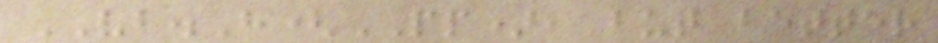VB.H(PP), but better
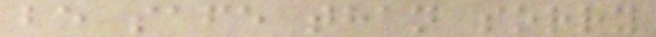be safe than sorry
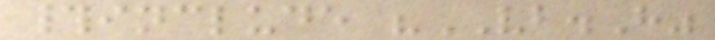#include "VB.H"
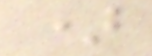)
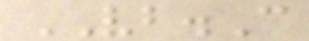VB.C
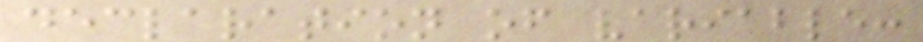declaration of variable:
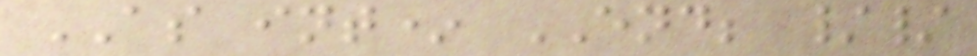AS int* END; //
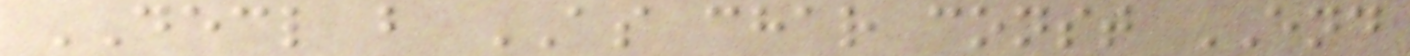DECL b AS char const END
